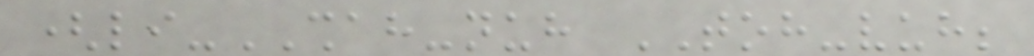(li-SHAH-nuh TOH-vuh;
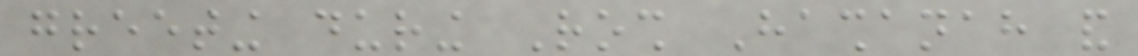greeting during Rosh Hashanah and
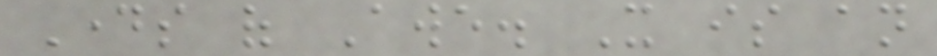Days of Awe. It is an
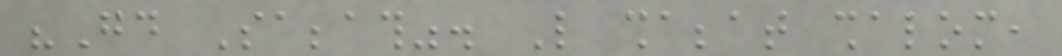"Good Sabbath". Like shabbat shalom,
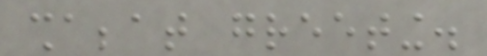shabbat greeting.
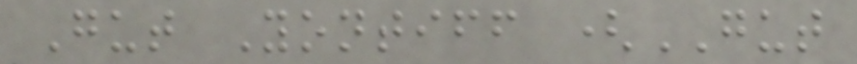Gut Yontiff (GUT
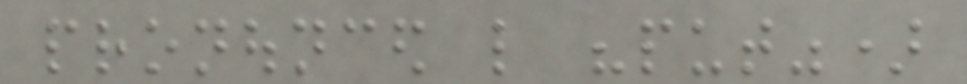pronounced like "put")
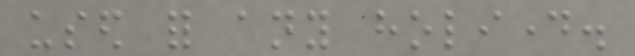used for any holiday.
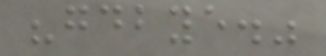"goodbye."
